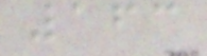163
